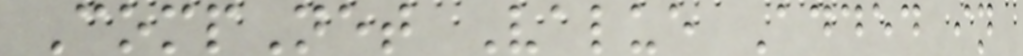CompNet Value Added in
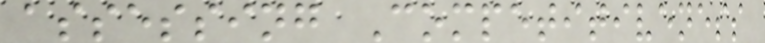assessing Competitiveness
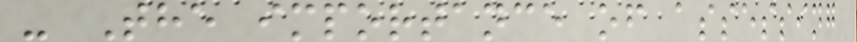- The importance of assessing
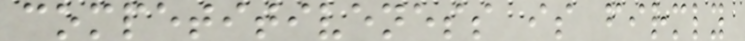competitiveness is firmly
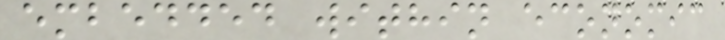embedded within economic
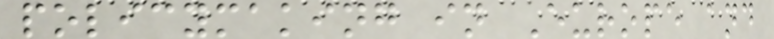policymaking in Europe and
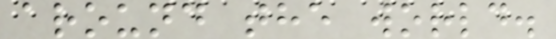around the world.
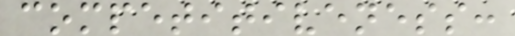competitiveness:
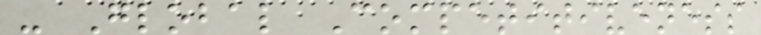- Global Competitiveness
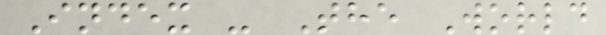Index - The World
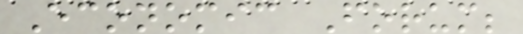Economic Forum;
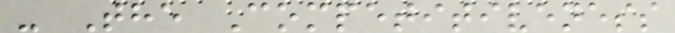- The Competitiveness
